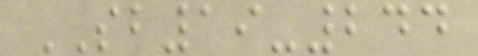SB19-244
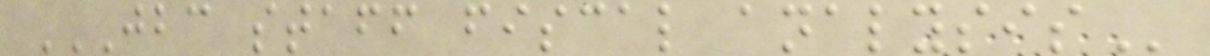JBC STAFF FISCAL ANALYSIS
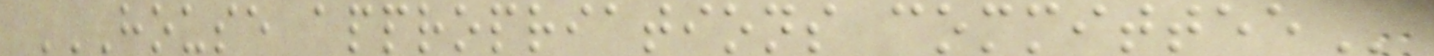HOUSE APPROPRIATIONS COMMITTEE
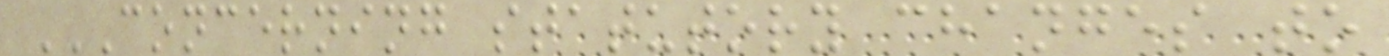CONCERNING STATUTORY CHANGES TO
